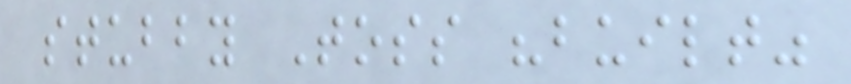stubby Toss "built"
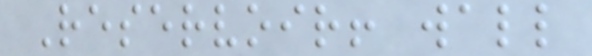Reservoir! wall
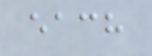each
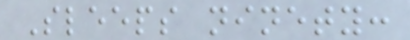Sleeps ninety:
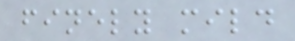finely mild
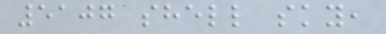5107 shell sky,
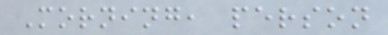Morning, person
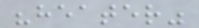"heater"
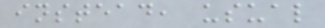instead, usual
